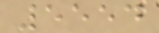5554
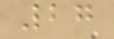27
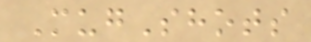MugShots
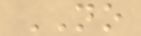NO
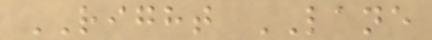RIGHT LANE
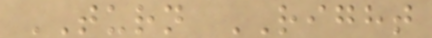TURN RIGHT
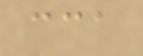cca
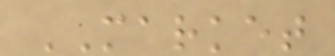MARKET
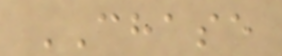CHASE
